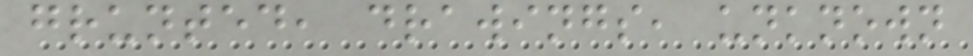grunted, drawings, unknown
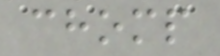chomp
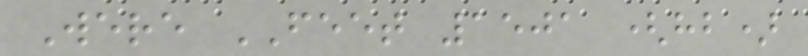Were FEET 1501 (hb)
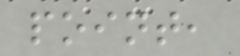point,
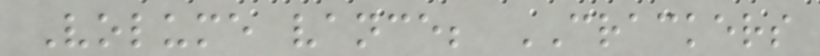Volume vance; CRACKERS
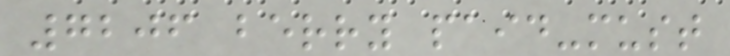7206 berry paid-must
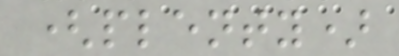(plenty)
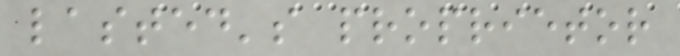lasted's proprietor
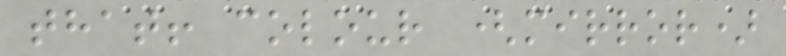that! colour (mirror)
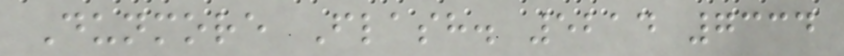Dunmore Flash. 5214 7334
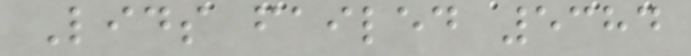Lids failed 5384
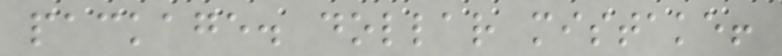package. dollar mistake!
